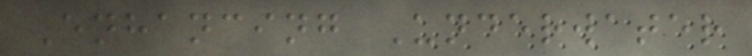Enhancing Underwater
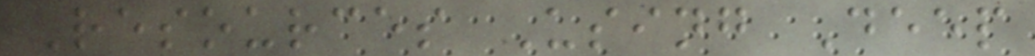Resources Using Deep
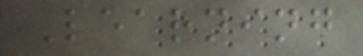Learning
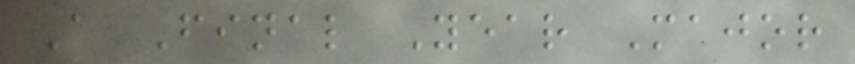A Final Year Major
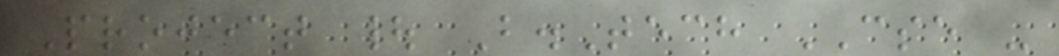Project | B.Tech CSE -
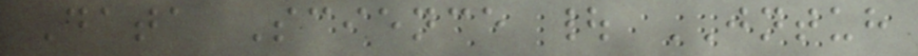Data Science | JNTUH
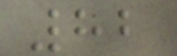82
